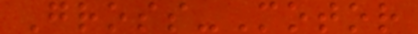Gross-Motor
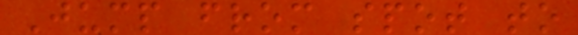Jump from spot to
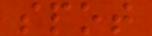spot
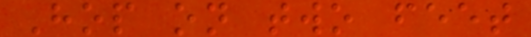Hop on two feet
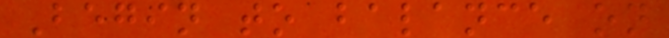Begin to balance on
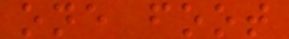one foot
